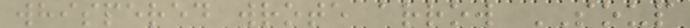whispered wrote arrow SOUP
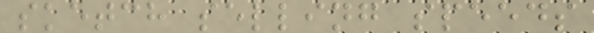sketch selling speeds
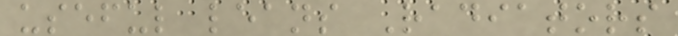useful leans Radiators
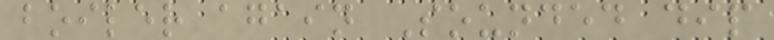boiler again Sounded dip
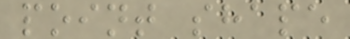point shape
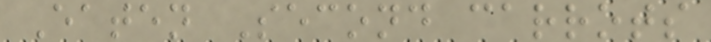Eaten Second carrots
